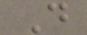D
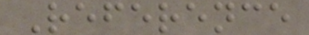Reference
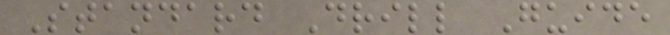Standard Drill Guide
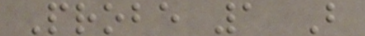Probe 1 B
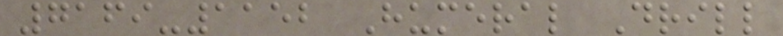7169-1152 Humeral Drill
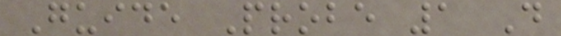Guide Probe 1 D
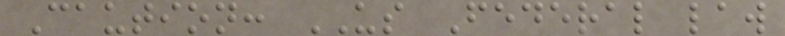Caution: US Federal law
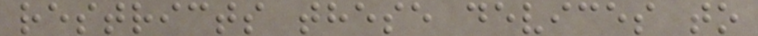restricts these devices to
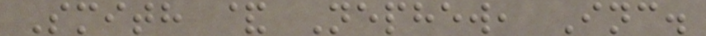Smith & Nephew, Inc.
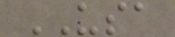USA
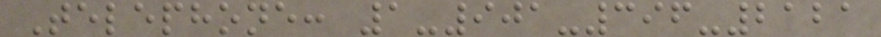Telephone: 1-901-396-2121
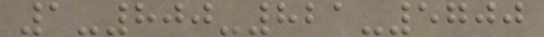1-800-821-5700
